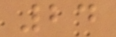24
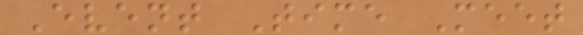Event Time Meet
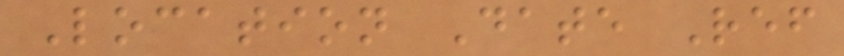Location Date Ref
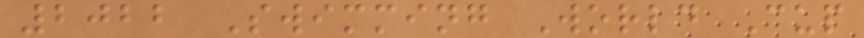2022 Swimming World Cup
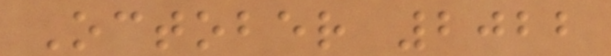October 2022
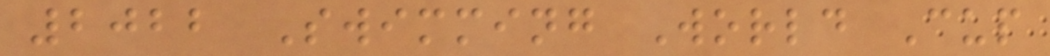2022 Swimming World Cup
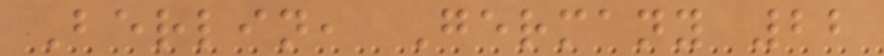Berlin, Germany 22
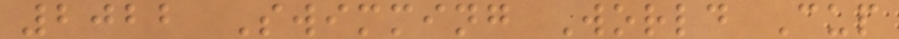2022 Swimming World Cup
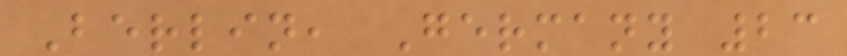Berlin, Germany 23
